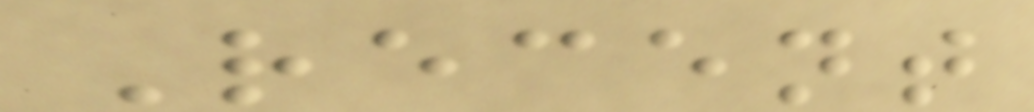Recent
